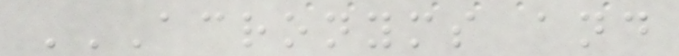ACRONYMS AND
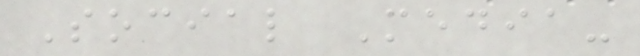Social Media-
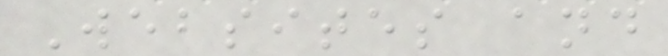Websites and
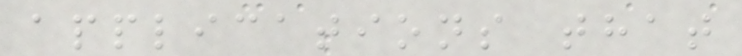applications that
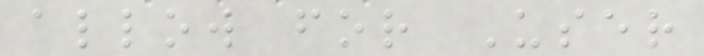allow for User
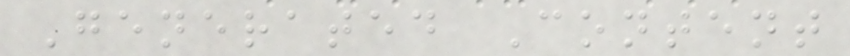Generated Content
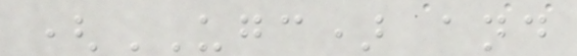(UGC) and
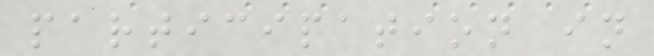participation in
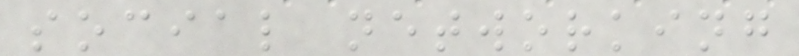social networking
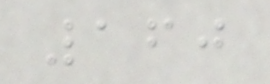160
